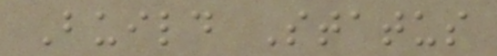Build Status
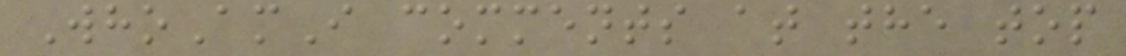WhoAmI comments at the top
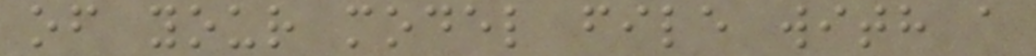of your model file with a
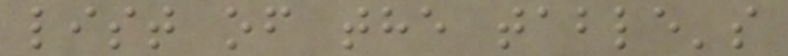list of the table's
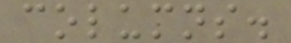columns.
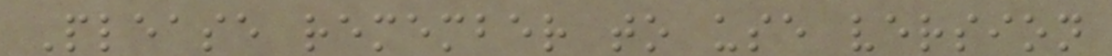Please remember to use version
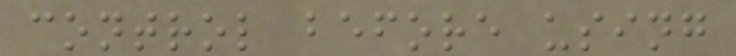control before using
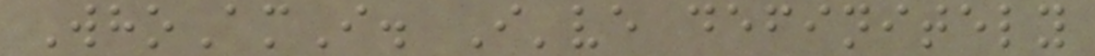WhoAmI. I've definitely
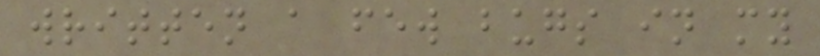written a few bugs in my
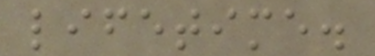lifetime.
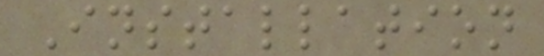Installation
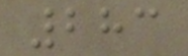283
